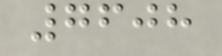7608
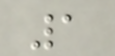1
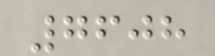7608
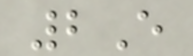2E
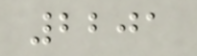2201
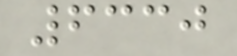6330
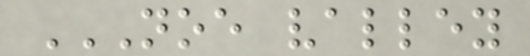NOE VALLEY
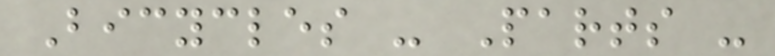Bicycles - Parts -
